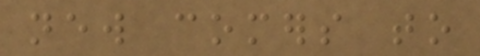new comers to
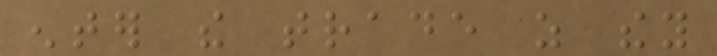enter the trade as they
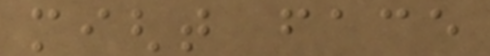might face
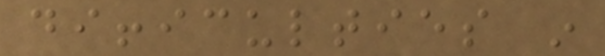difficulties in
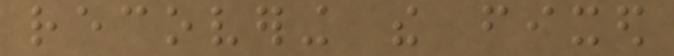recovering the fixed
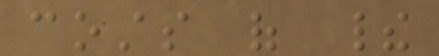costs of their
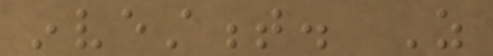investment. As
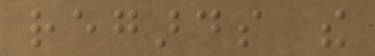regards the
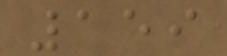159
